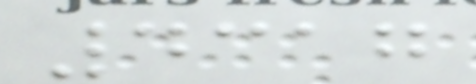4317
